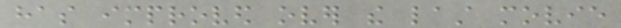has improved over the last movie
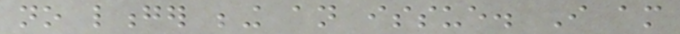no longer being an issue. I am
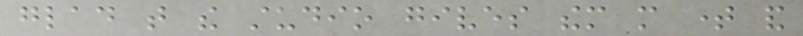glad that the studio gives them more time and
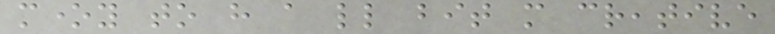money to have a little bit more creative
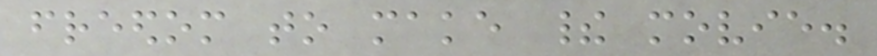freedom to make their movie.
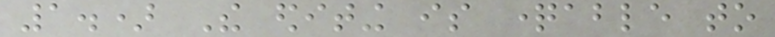1.) The editing is questionable to
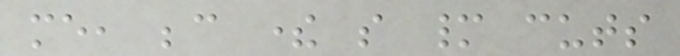me, because there so many cuts
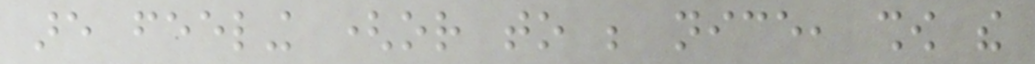are feeling (or to be nice, show the
